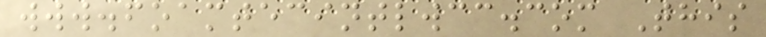www.foamtecintlwcc.com This
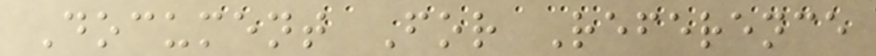Document For Reference
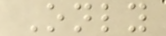Only
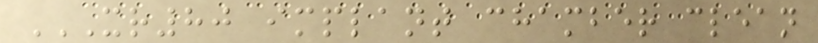XR80 IMPLANT CHAMBER CLEAN
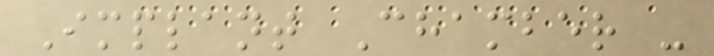Implant Chamber -
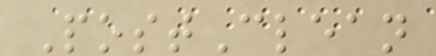PostClean
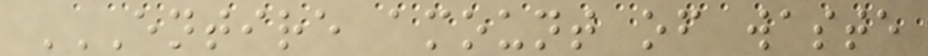ENTIRE AMOUNT OF WASTE
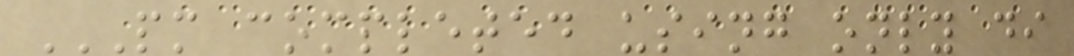PM COMPLETED USING ONLY DI
